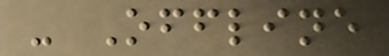- Offline
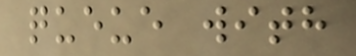queue with
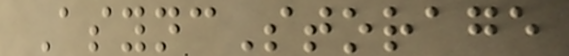AsyncStorage
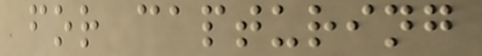for capturing
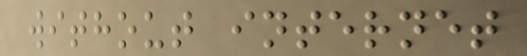without internet
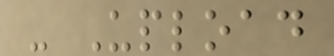- Upload
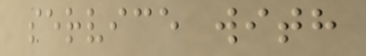service with
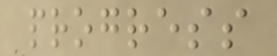progress
